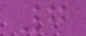7
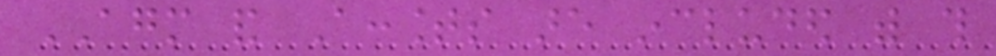AGM and Accounts are included with this
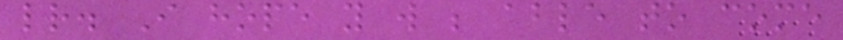letter. I hope you will be able to come
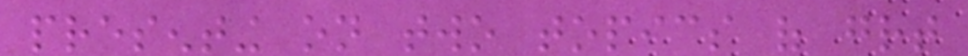presenting on two topics of great
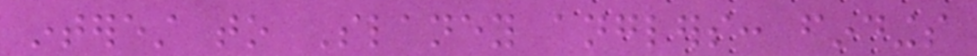interest to Slaney anglers: findings
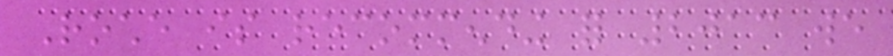Roche is recommending for 2013 we
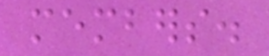members.
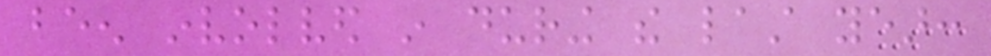been involved in during the last year:
